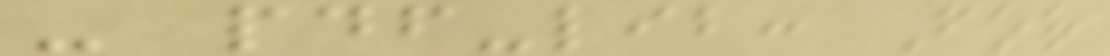- pdf-lib: For
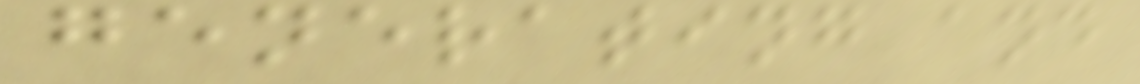generating and
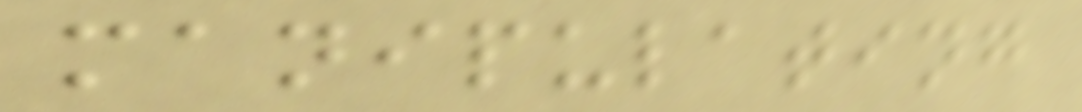manipulating
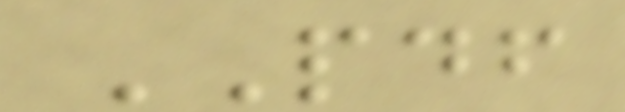PDF
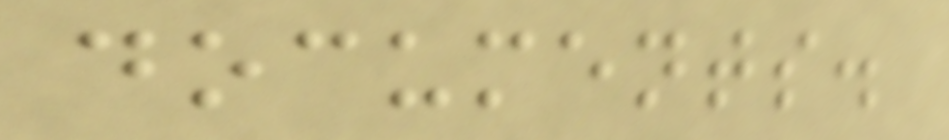documents.
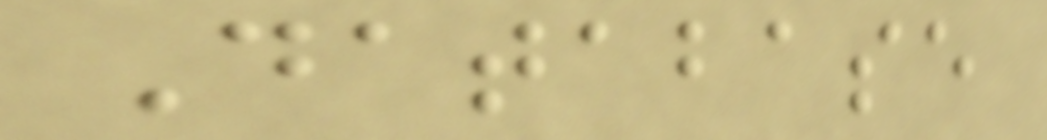Database
